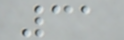31
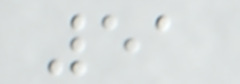51
